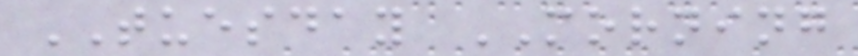TUESDAY MORNING
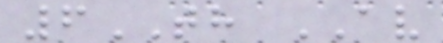6TH AV
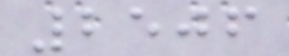2506
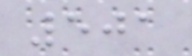501
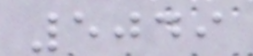5049
